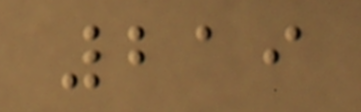219
